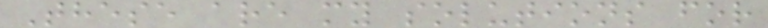These are my solutions for
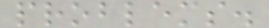problems.
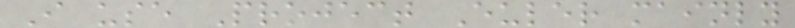I use Project Euler mainly
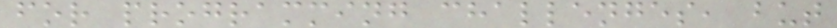for programming challenges, but
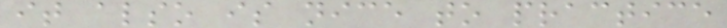it also is nice to practice
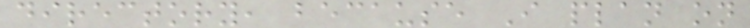directory, because I plan on
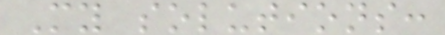My solutions:
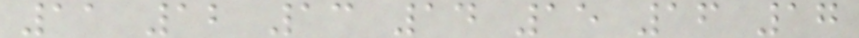11 12 13 14 15 16 17
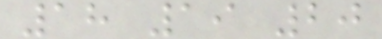18 19 20
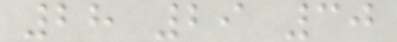28 29 30
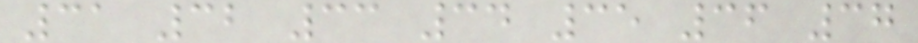31 32 33 34 35 36 37
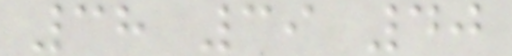38 39 40
